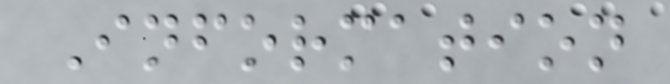Information
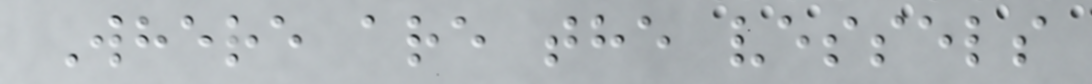Where are the vessels
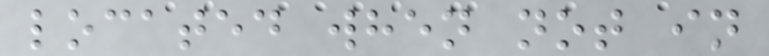located when not in
